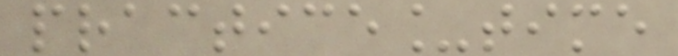practice_time
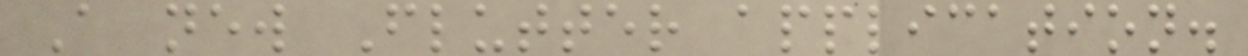A new Flutter application.
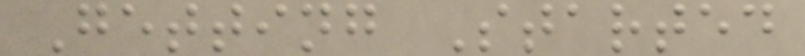Getting Started
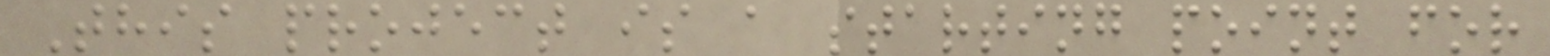This project is a starting point for
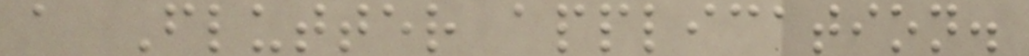a Flutter application.
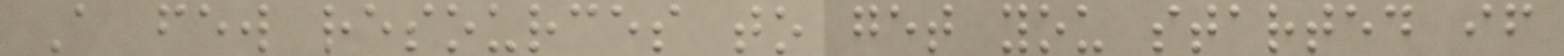A few resources to get you started if
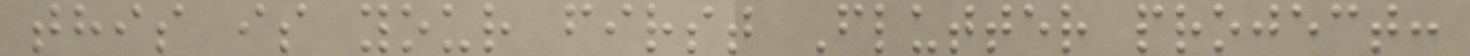this is your first Flutter project:
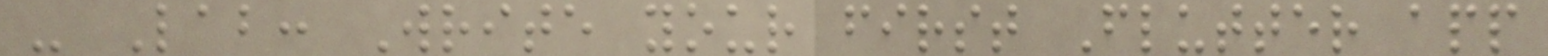- Lab: Write your first Flutter app
